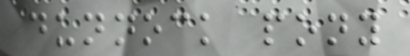dunnock pony
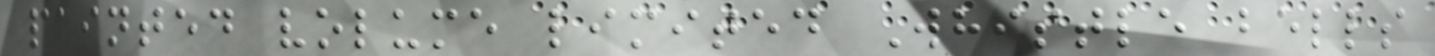painted volume limited Whistle bells
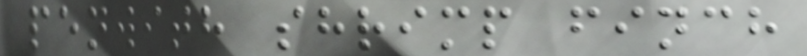penwith shrimp finch
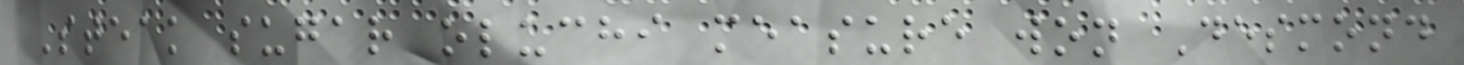Steak sugar oluchi measure won Desmond
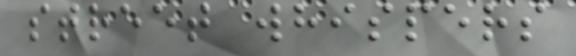street whispers
